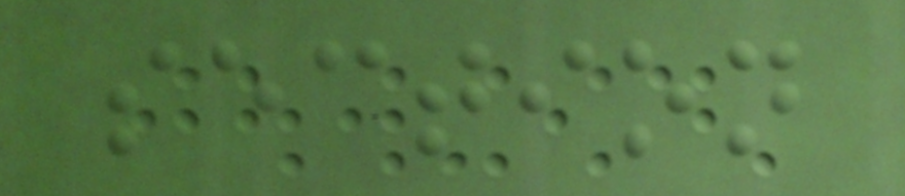section
